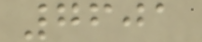7601
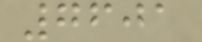7601
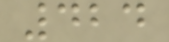424
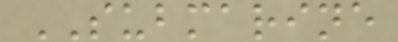SUBMARINE
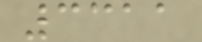3311
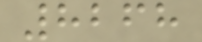8268
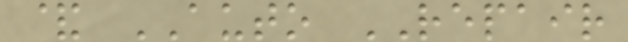& AUTO REPAIR
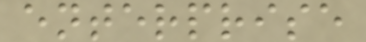enterprise
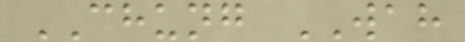CHUNG WAH
